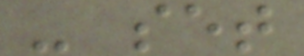- set
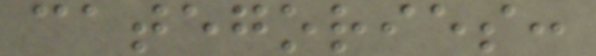categories:
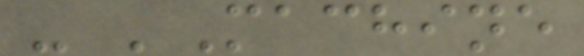- 'Machine
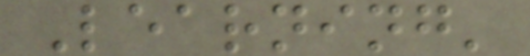Learning'
